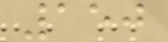150
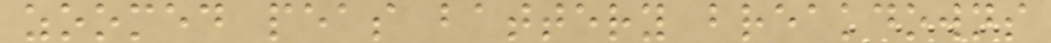zoomed peas battery breakdowns
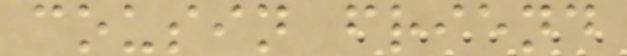cousin friend
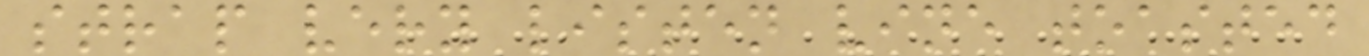strap very listen vine toasted
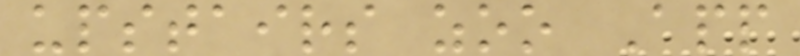upstairs zoo App
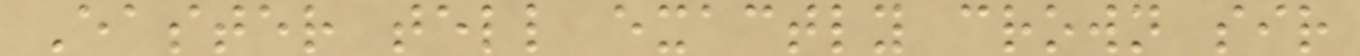Easter tell exactly crown sir
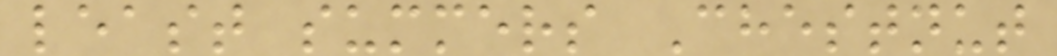least summers Chestnut
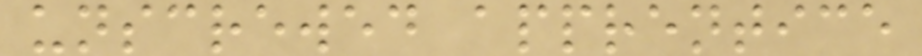unscrewed apprentice
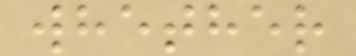whether
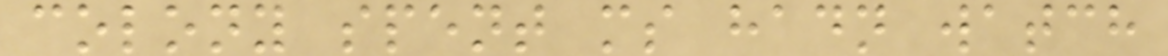colony spent ms hadn watch
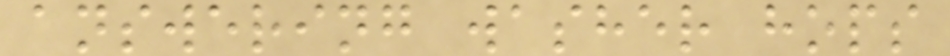answering washer hops
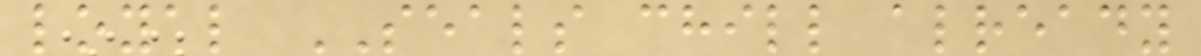loyal SEALS chill already
